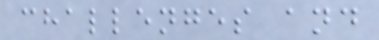challenges and
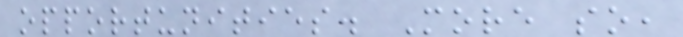opportunities. More so,
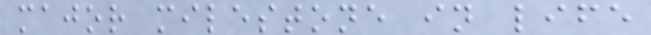major milestone in life
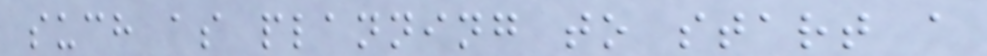such as planning to start a
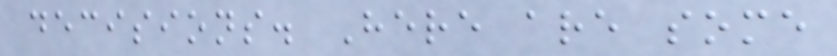decisions. Here are some
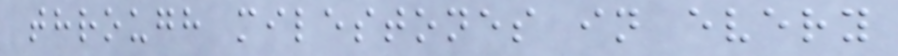through milestones in every
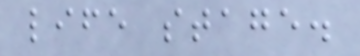life stage.
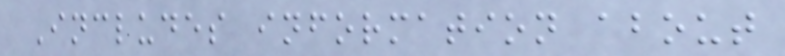Includes information about
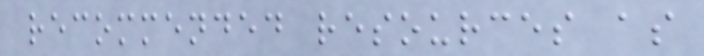recommended resources as
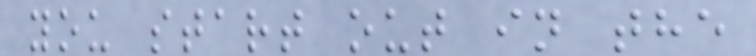you start out in the
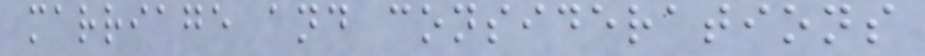marriage and considerations
